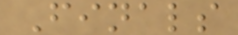Finals
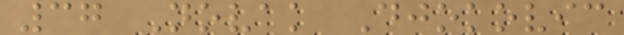37 Novak Djokovic
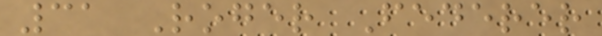31 Roger Federer
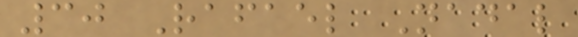30 Rafael Nadal
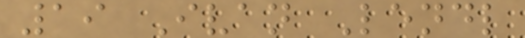19 Ivan Lendl
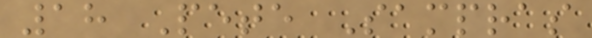18 Pete Sampras
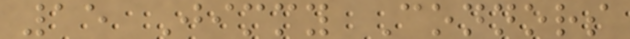15 Jimmy Connors
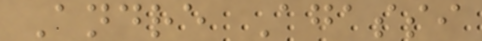Andre Agassi
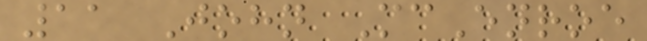11 John McEnroe
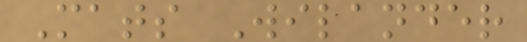Mats Wilander
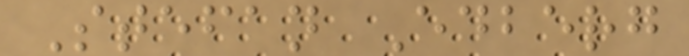Stefan Edberg
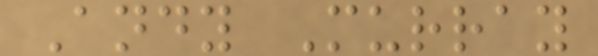Andy Murray
